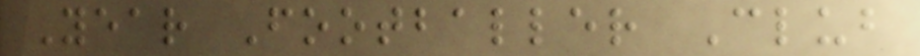Year Footballer Club
